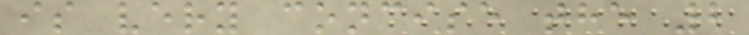is very concise the 2
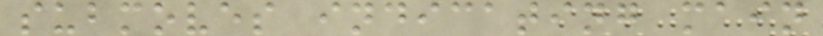submoves indicating main
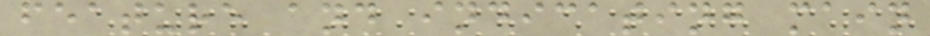feature and indicating main
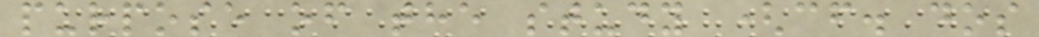purpose of the study (cf. dos
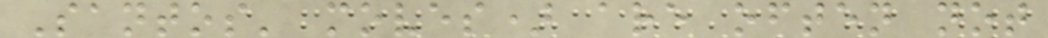Santos' moves) are often not
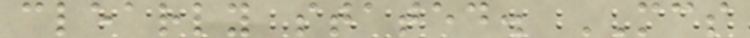clearly stated. MCS
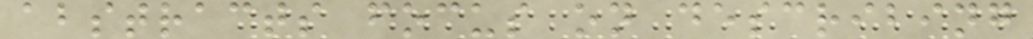abstracts focus on describing
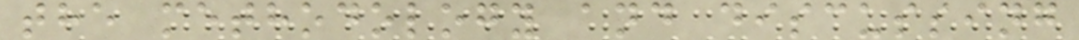the methodology and discussing
